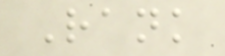Rank
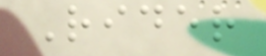Rider
